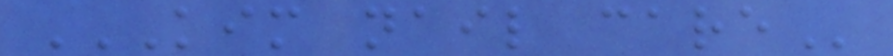KIM NAIL CARE
